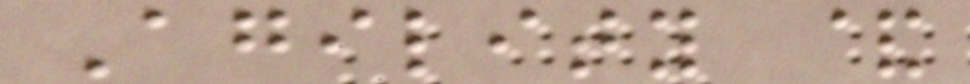Agility &
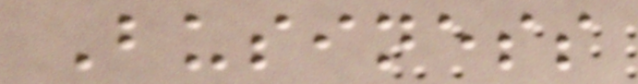Business
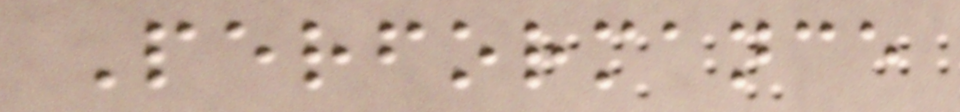Performance
